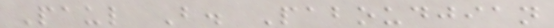Paul B. Paboudjian
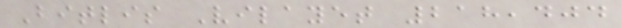Bitlis Vilayet 218,404
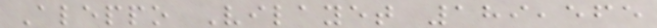Aleppo Vilayet 189,565
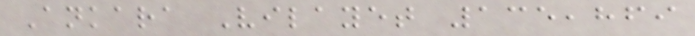Ankara Vilayet 135,869
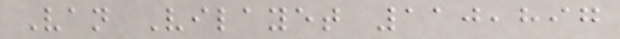Van Vilayet 110,897
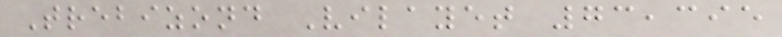Trebizond Vilayet 73,395
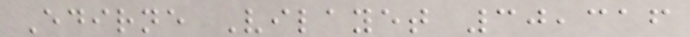Edirne Vilayet 30,316
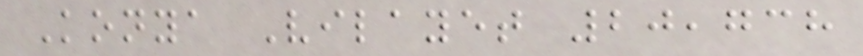Konya Vilayet 20,738
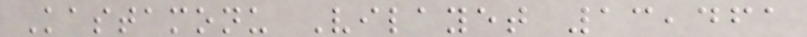Kastamonu Vilayet 13,461
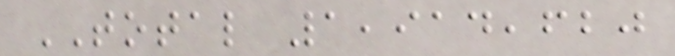TOTAL 1,914,620
